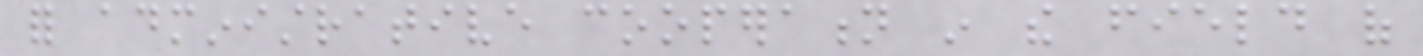for administrative cooperation in the field of
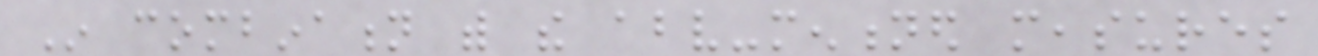In combination with the above-mentioned measures
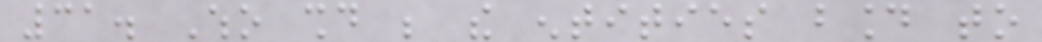31. Who should be the entities bound to
